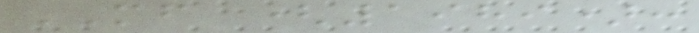MF (1989):
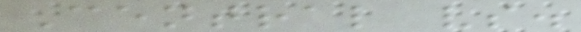Central vs.
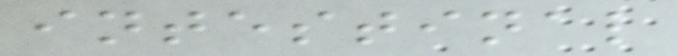intestinal
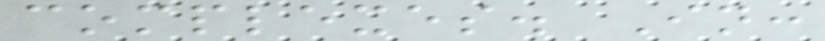complexes. In:
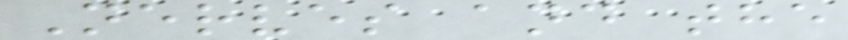Nerves and the
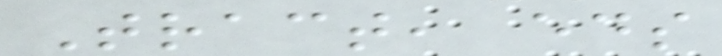Tract, eds
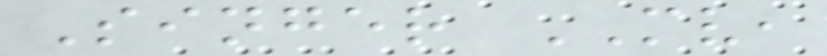Singer MV,
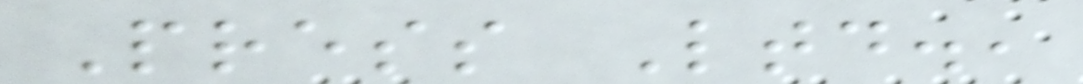Press Ltd.,
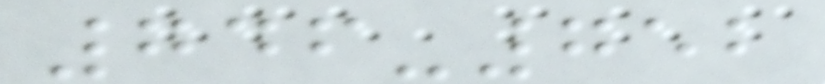746-752
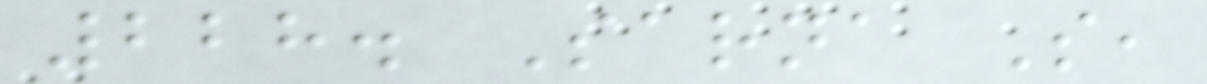228. Sarna S,
